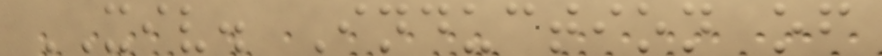XIV. Induction of
